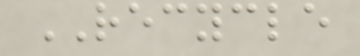RECYCLE
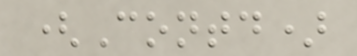(Contd)
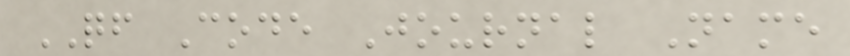QF Code Journal Name
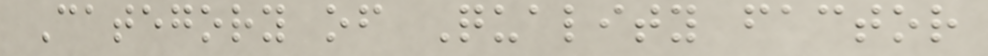Category of Quality factor
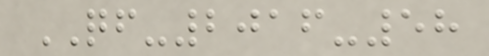QF-2016-58
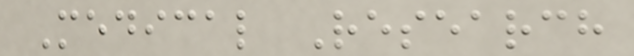Medical Research
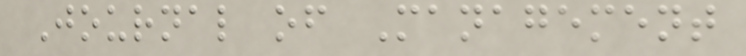Journal of Management
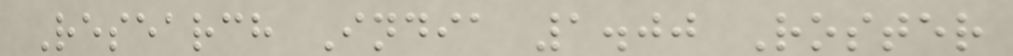Research India 1.00 Roster
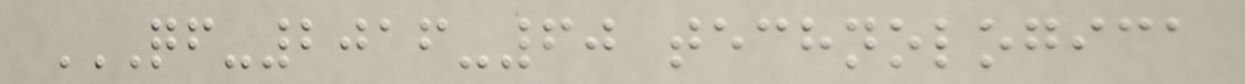QF-2016-60 TECHNOLOGICA
